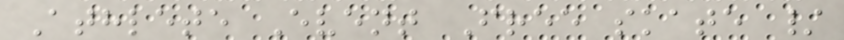Athlete Event Free skate /
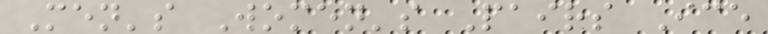Men's Women's Pairs Ice
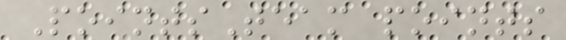PointsTeam points
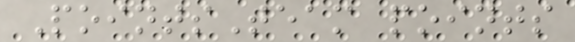PointsTeam points
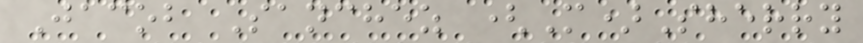Jacob Sanchez (M)Sherry
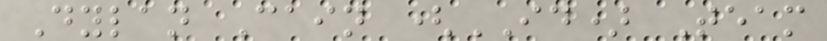Dylan Cain (ID) Team
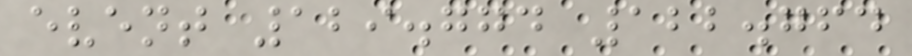event 129.774 122.764
